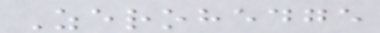Zerohedge
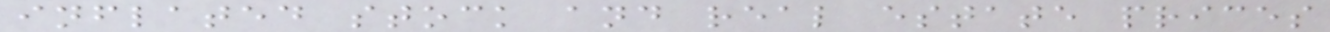inflated stock and real estate prices
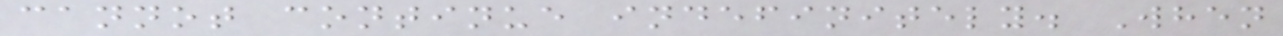cannot continue indefinitely. When
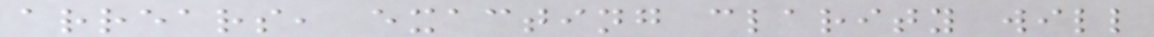arrears, exacting clarity will
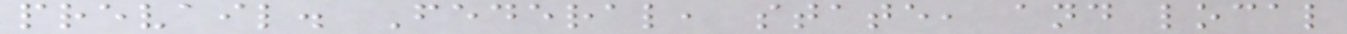prevail. Federal, state, and local
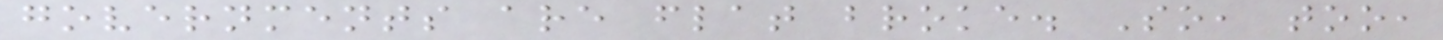governments are flat broke. So, too,
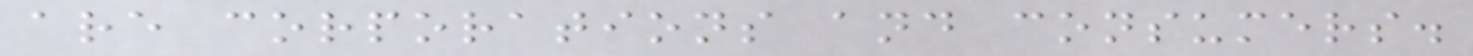are corporations and consumers.
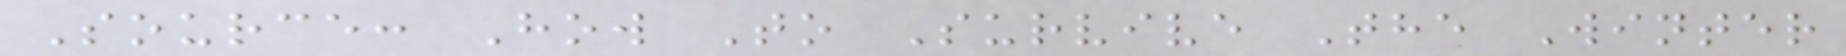Source: How To Survive The Winter
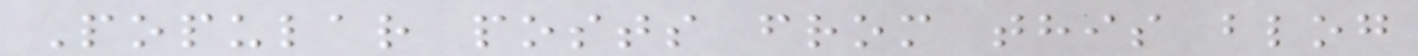Popular posts from this blog
